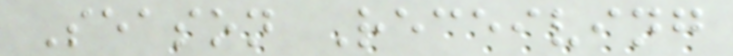Season Receiving
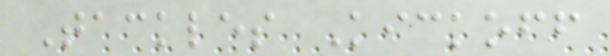Tackles Kickoff
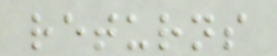returns
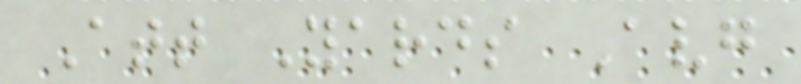Att Yards Avg
